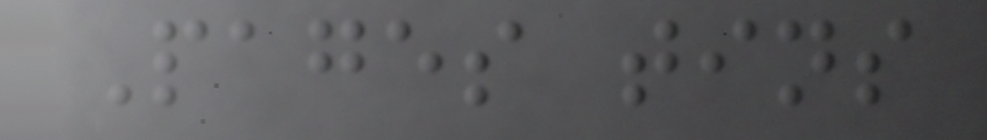Pages tins
